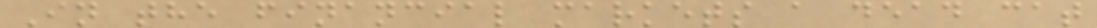In the financial markets a dead cat
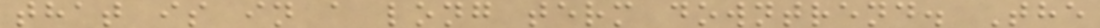that is in a long term downtrend. The
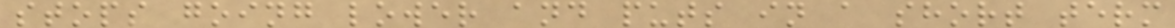stops going lower and puts in a short term
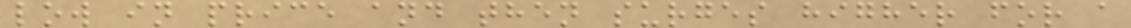low in price and then surges higher for a
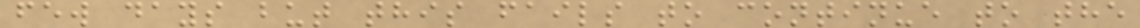few days but this fails to continue to the
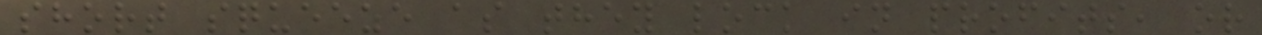short squeeze as they lock in profits, or
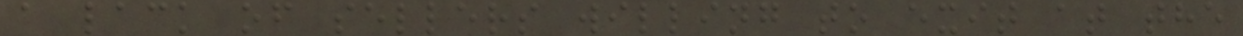a lack of sellers willing to exit at the
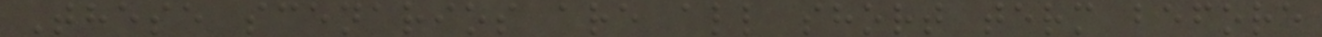These scenarios are all short term before
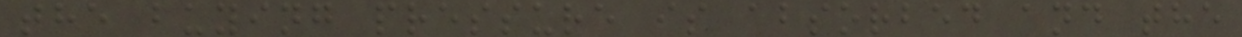the buying pressure is absorbed and the
